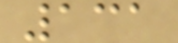131
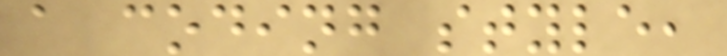a coding style,
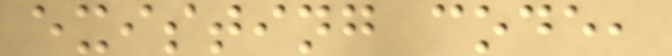existing code,
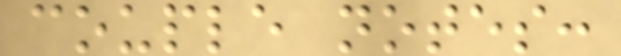couple notes:
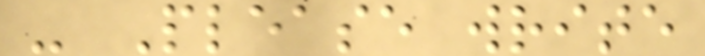- Please write
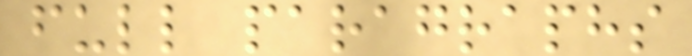full paragraphs
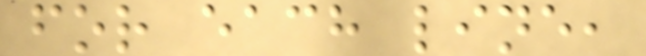for each line,
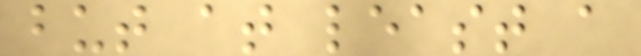but at least a
